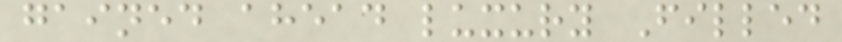gained ahead luxury Filled
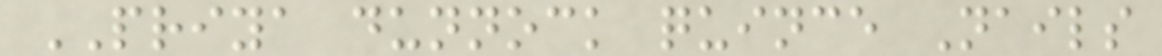PRIYA dunnock quince Nails
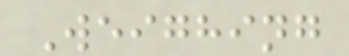Weighing
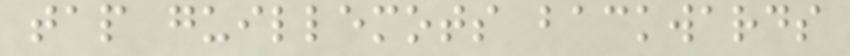tap guillemots backwards
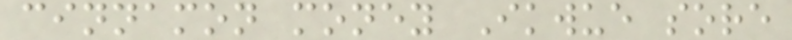cinnamon money Ikwue sore
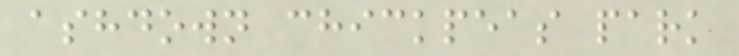ashdown chickpeas park
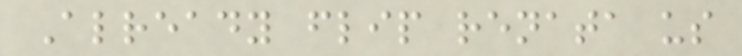Already flip renata us
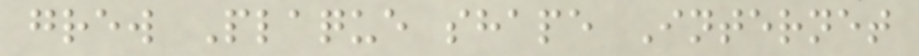grew Plaque shape Internet
